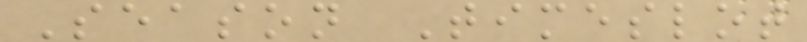Season Timeslot
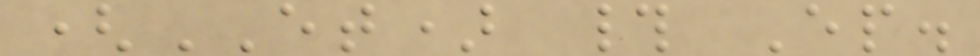(ET) # Ep.
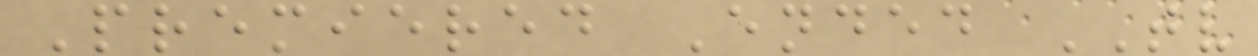Premiered Ended TV
